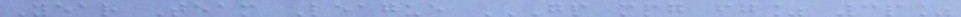Year Team League GP MPG FG% 3P%
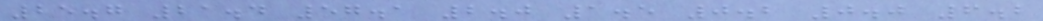25.7 21.4 57.1 2.0 1.5 0.2 0.0 6.2
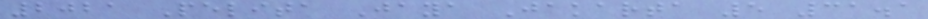2021 Pelita Jaya Jakarta 5 31.1
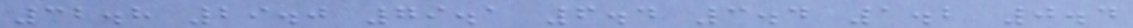32.8 29.0 79.1 6.4 3.4 1.2 0.4
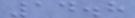14.8
